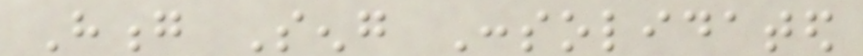Hong Seng Consolidated
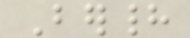Berhad
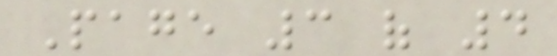Page 3 of 4
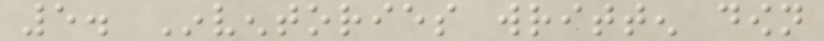5. Inventories written down
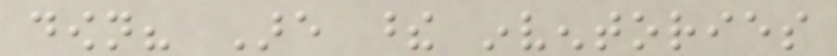down? Are these inventories
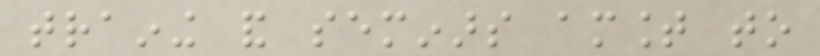training and seminars amount to
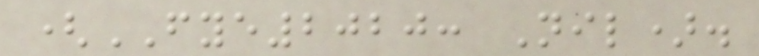(FYE2020: Nil).
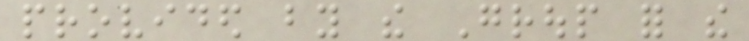provided by the Group for the
